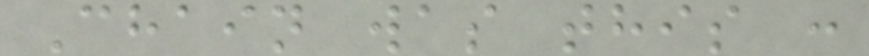Chain was this :
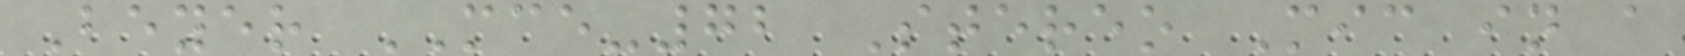Beyer MCE-72 Stereo Mic in a
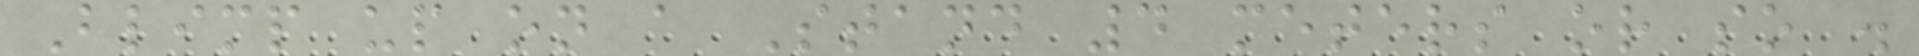Blimp up on a Stand 4 meters or so .
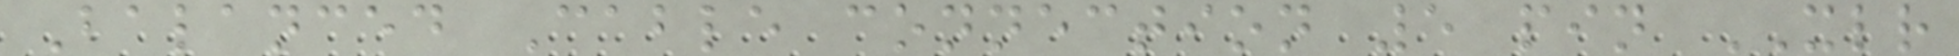Balanced Cable connection 5 pin XLR
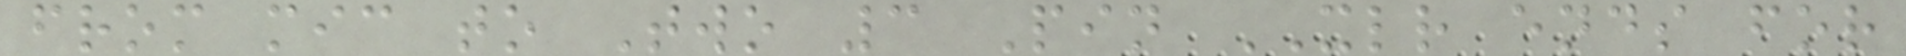from mic to Two 3 Pin XLR ends for
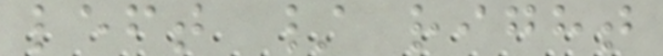left / right
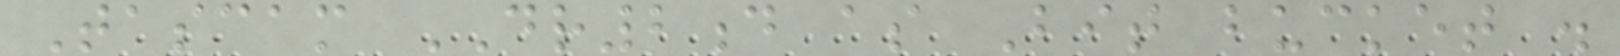Tascam DR2d as Bit bucket .
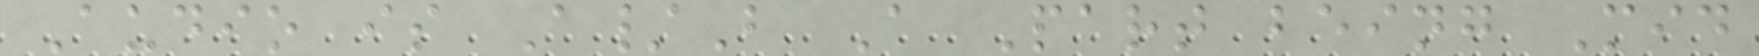Audio is A/B A Part being Mid
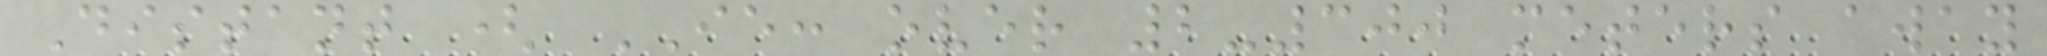Distant ( IE: over 2-300 meters away
